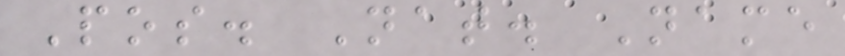Pos. Nat. Name
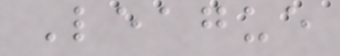League
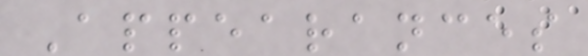Appearances
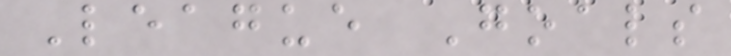League Goals
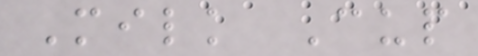Milk Cup
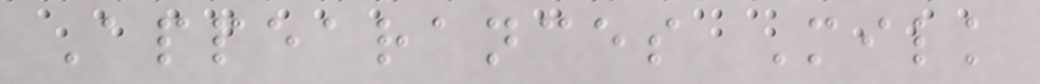Appearances Milk
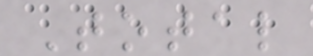Total
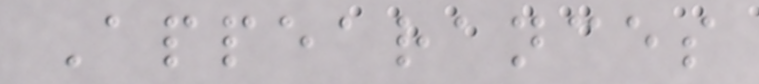Appearances
